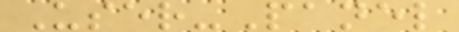User-Panel
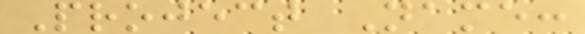Project Name:
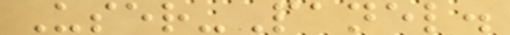User-Panel.
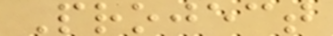Project
